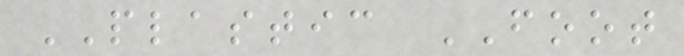PLASTIC FOOT
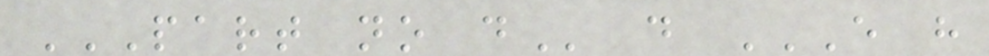PART NO D d E H
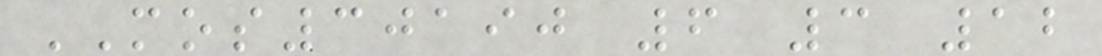MOS30190 6 3 12
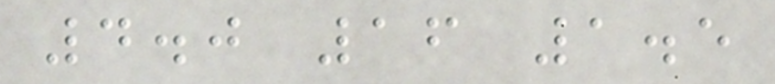4.0 16 1.5
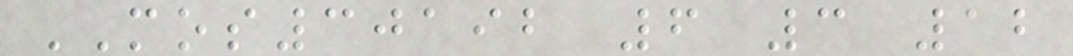MOS30192 6 3 12
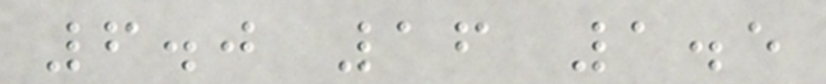6.0 16 1.5
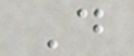D
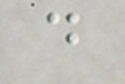d
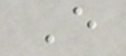E
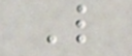L
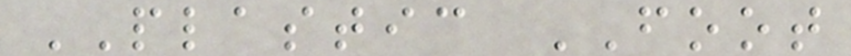PLASTIC FOOT
